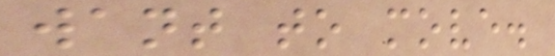want to move.
